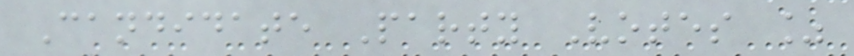Candidate Party Votes %
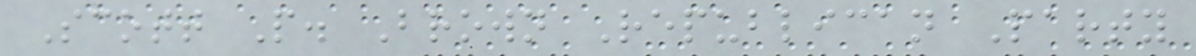Scott P. Brown Republican Party
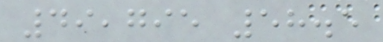49,795 58.5
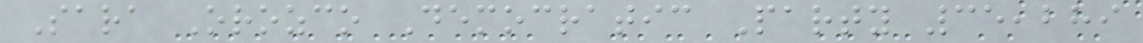Sara Orozco Democratic Party 35,289
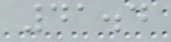41.4
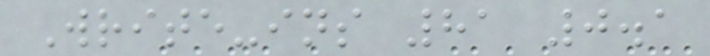Write-ins 81 0.1
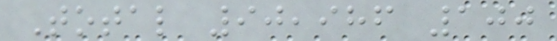Total 90,986 100
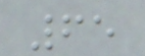65
